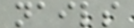nails
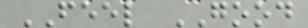FEEL GOOD
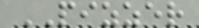PIZZER
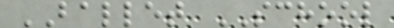BALLET SCHOOL
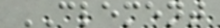CLEMENT
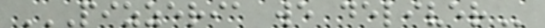PIZZERIA WE DELIVER
